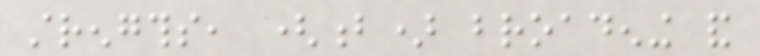strengths, (b) broadening and
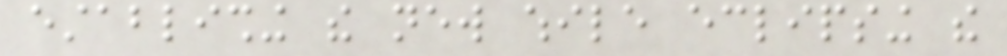establishing the new while eclipsing the
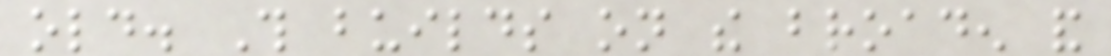old. This builds on the broaden and
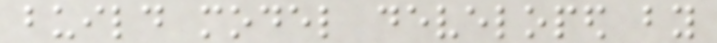build model developed by
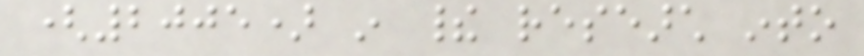(2005) in their research into
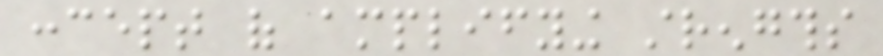concept of amplifying strengths
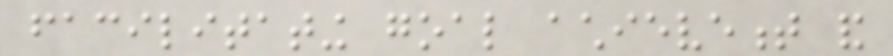facilitating goal achievement and
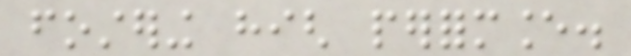fostering high performance.
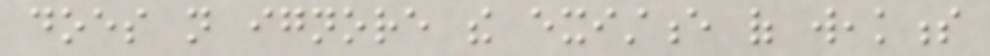does not ignore the existence of weakness
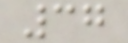37
